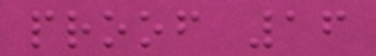proof 16
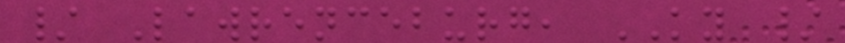/ Lawrenceburg, KY /
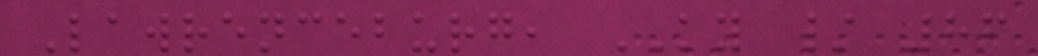Lawrenceburg, KY / 86
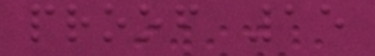proof 15
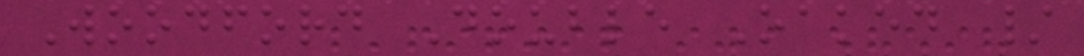Woodford Double Oaked /
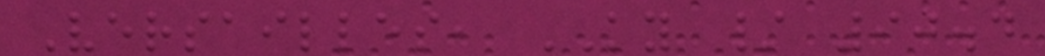Versailles, KY / 90.4
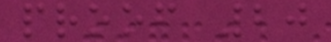proof 20
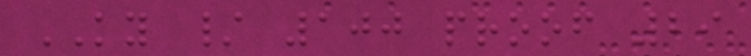KY / 100 proof 29
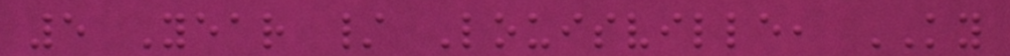5 Year / Louisville, KY
